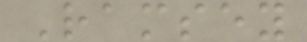Ramsey
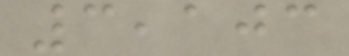3,103
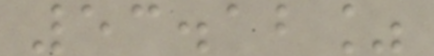53.12%
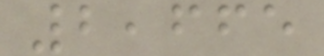2,665
